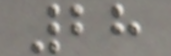28
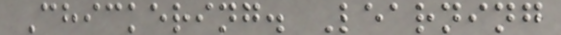Chickering. Learning
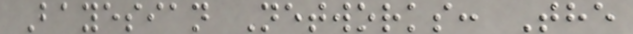Bayesian Networks: The
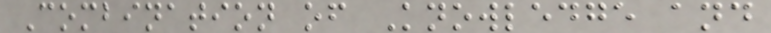Combination of Knowledge and
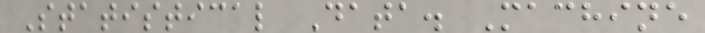Statistical Data. Machine
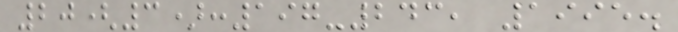20(3):197-243, 1995.
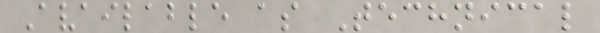Available as Technical
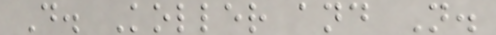D. Koller and N.
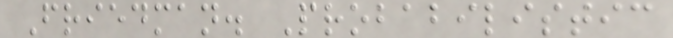Friedman. Probabilistic
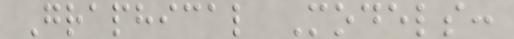Graphical Models:
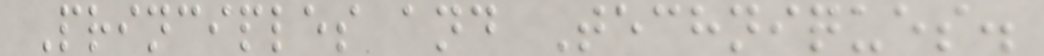Principles and Techniques.
